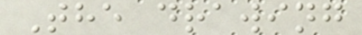The drawing
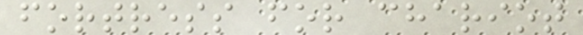fortress for chariot
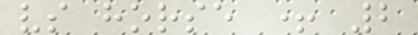vs horse + 2
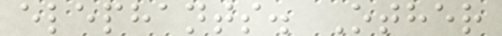elephants. Other
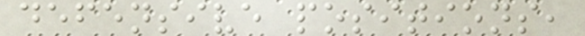defensive positions,
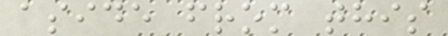aside from this
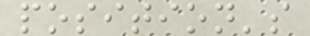position's
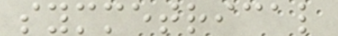symmetrical
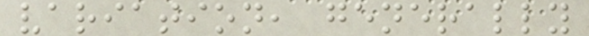variation, generally
